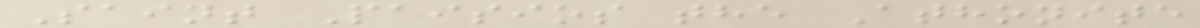Saint Paisios the Athonite
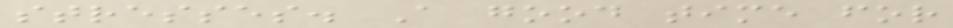stresses. A good time for
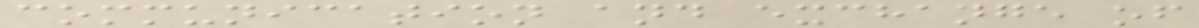communication and exchange of
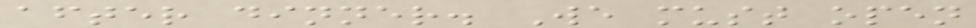after dinner. We must open
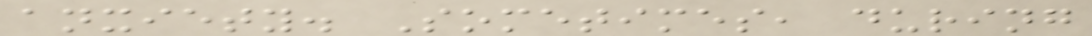anxiety. Sometimes, during
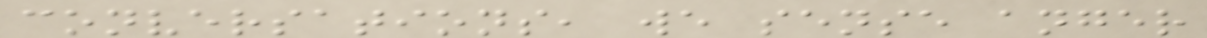conversations, we sense anger
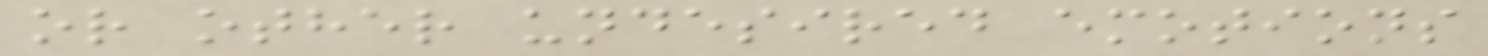or other undesired emotions
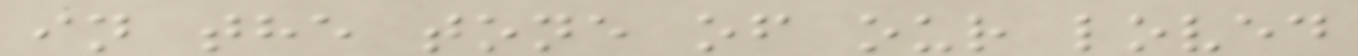in the tone of our loved
